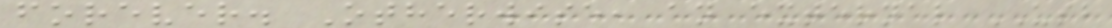forever. Otherwise, an external USB
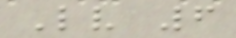Lv 6
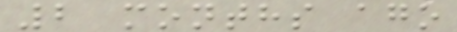2 months ago
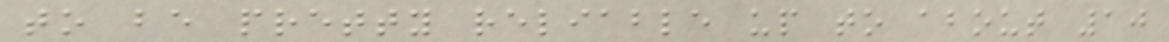to be pretty reliable up to about 10
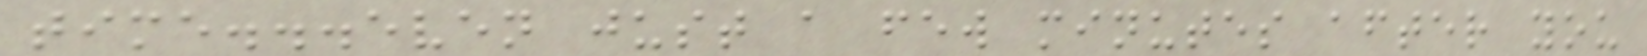time...even just a few minutes after you
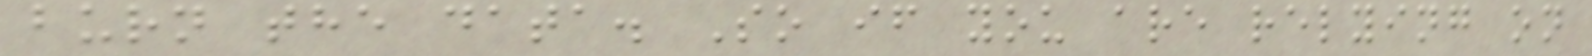burn the data. So if you are relying on
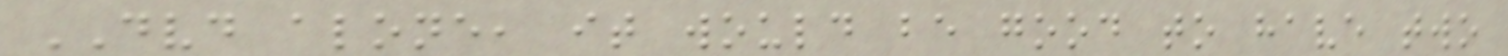DVD alone, it would be good to have two
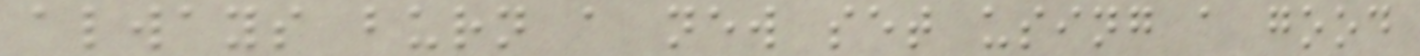always burn a new set using a good
